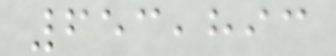653,893
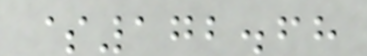$172.68
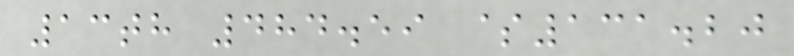13th 484.59 $131.20
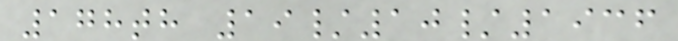178th 19/10/1936
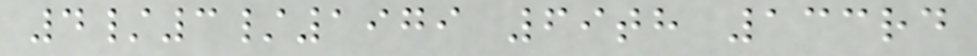4/3/1979 69th 133rd
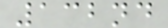132nd
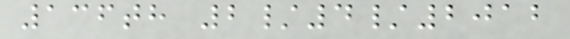136th 2/4/2012
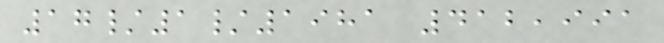17/1/1981 412,991
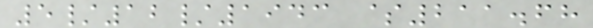5/12/1943 $211.68
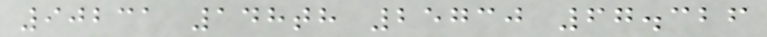90231 148th 25730 67.326
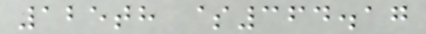125th $364.17
